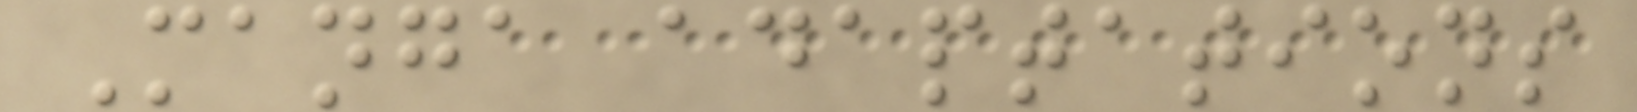Manga adaptations
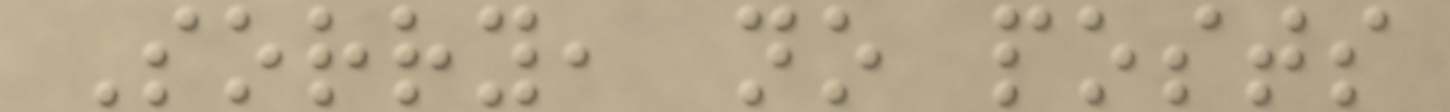Sorry, no posts
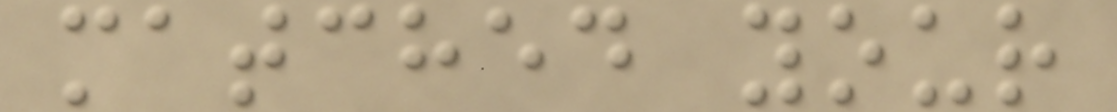matched your
